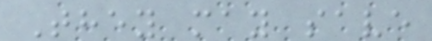They may save
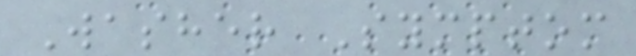Washer Symptom
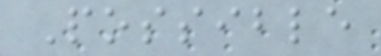Possible
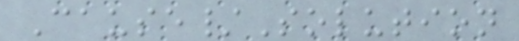Cause/Solution
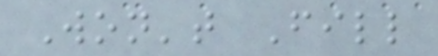Won't Fill
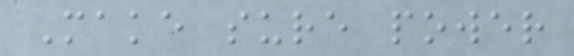Make sure power
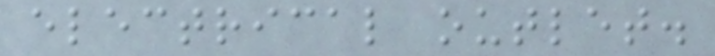electrical outlet.
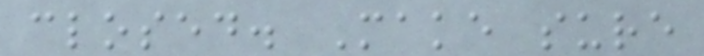closed. Make sure
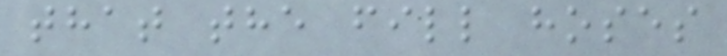that the fill hoses
